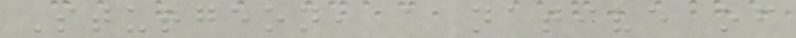Sturgeon, a native of
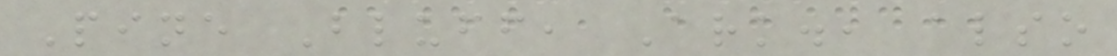Pine Bluff, Ark., also
